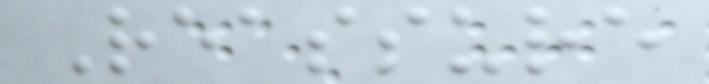Reassure
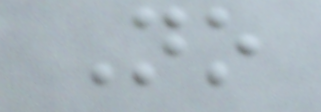No
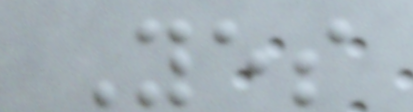Yes
